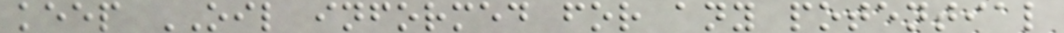keep OIL informed for any potential
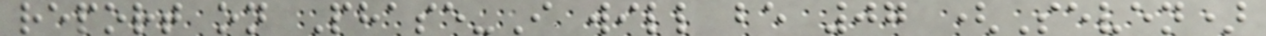report on Phase-I will be 07 (Seven)
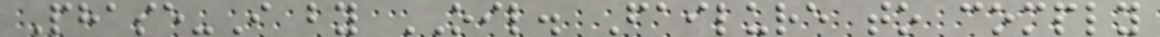Phase-I by OIL. Failure to comply
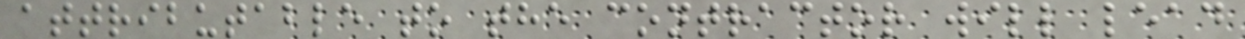attributable to the contractor will lead
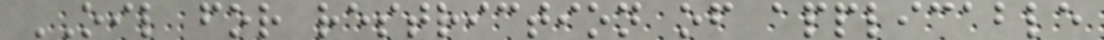OIL for restriction of applicable
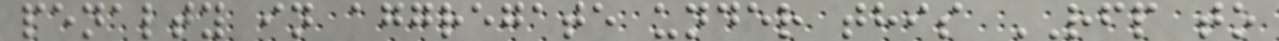penalty in aggregate under this RFP to
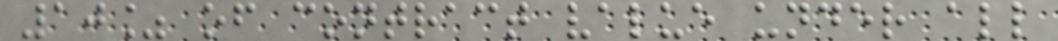10% of contract value under all
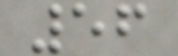56
